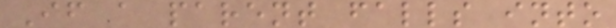If a parent falls into
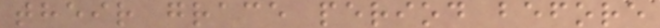their grace period before
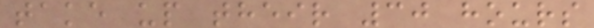take up their 30 hours
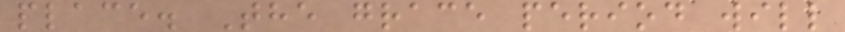place. The grace period will
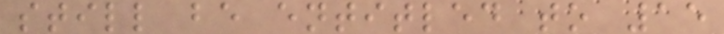still be entitled to 15
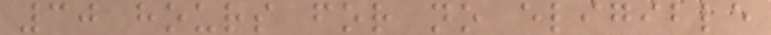30 hours for no eligible
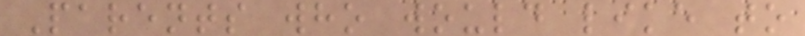Parents who would like to
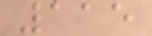115
